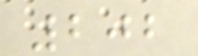202
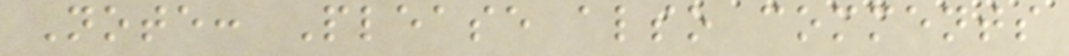Note: Please also comments
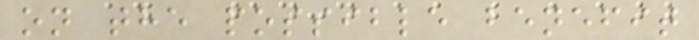on the possible benefit
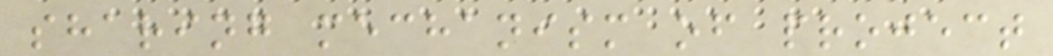sharing mechanism of project
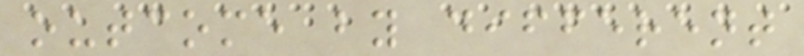outcome by different
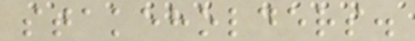stakeholders.
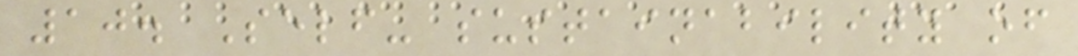10. Self- sustainability of
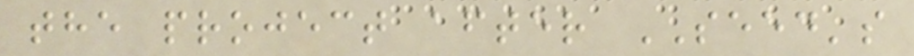the project after SEED's
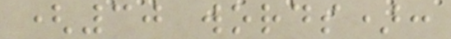(30 words):
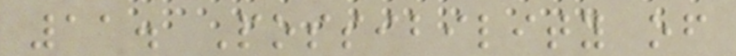11. Possibility of
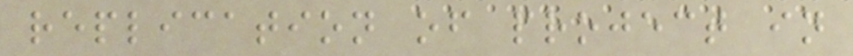replication of project in
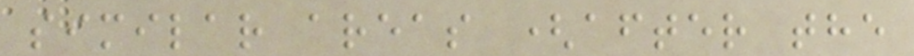similar areas (after the
